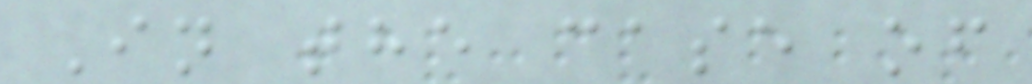In the case of
